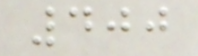400
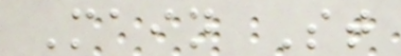Main St
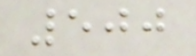500
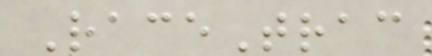RaceTrac
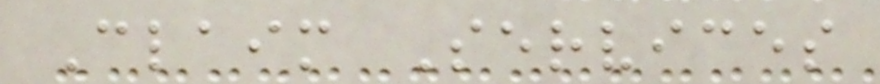Claim Services
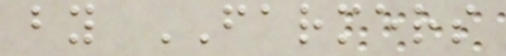by FARMERS
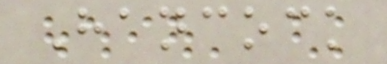Hancock
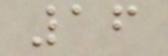16
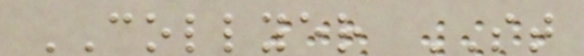COLLYER ST
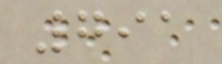791
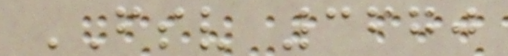FSV 3670
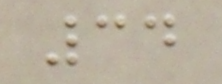34
